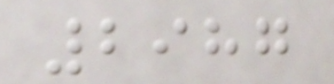2987
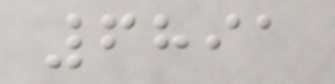6891
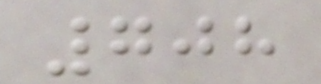708
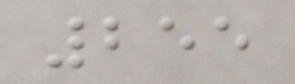255
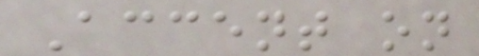Accent on
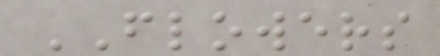FLOWERS
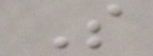S
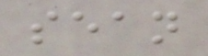sean
